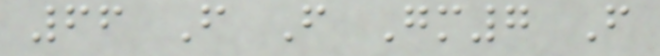66 F F Gm7 F
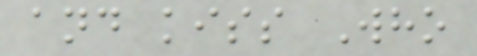and kiss Who
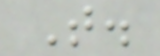T.
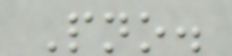Pno.
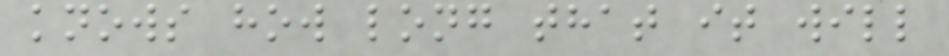knows how long that it will
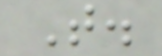T.
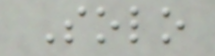Solo
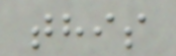this
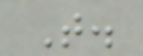T.
